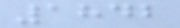1842
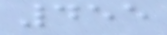455
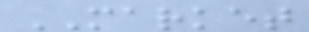MARKET
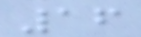16
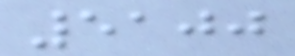5100
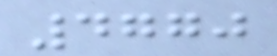4770
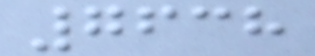7638
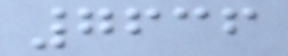7636
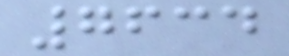7634
